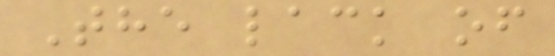The lack of
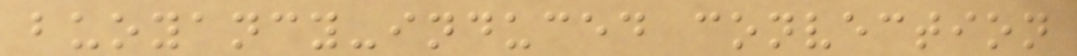buoyancy-induced convection
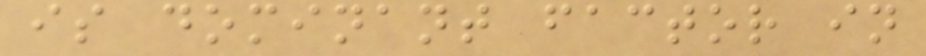is dominant factor in
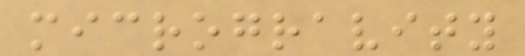microgravity
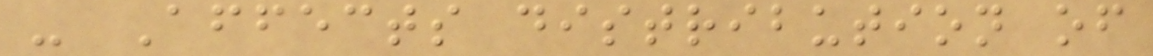- Affects distribution of
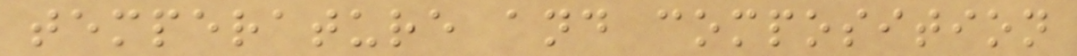temperature and composition
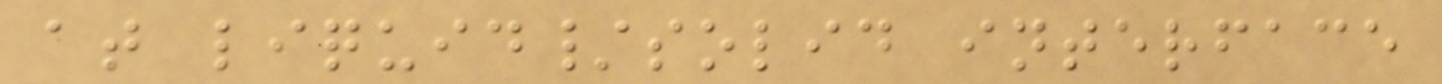at liquid/solid interface
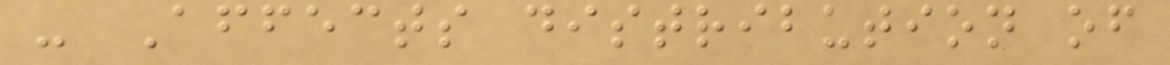- Affects distribution of
